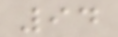94
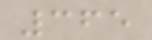365
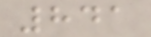841
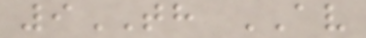9TH AV
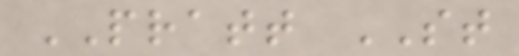PRATT ST
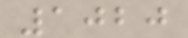1020
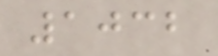1032
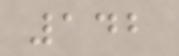142
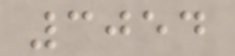3054
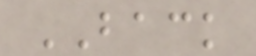BACK
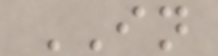IN
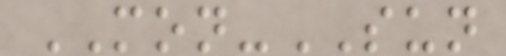MON-SUN
